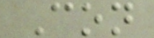Con
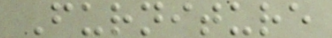Furniture
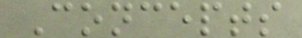Concepts
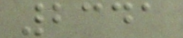2341
